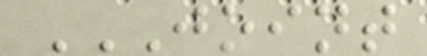JOINT
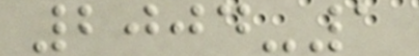2004-1
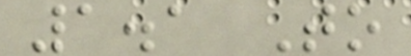1.1 To
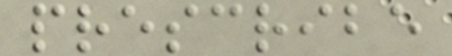prescribe
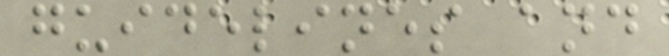guidelines and
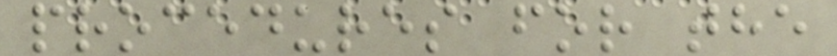procedures for the
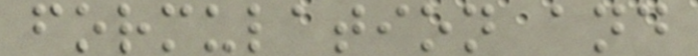formulation and
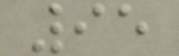95
